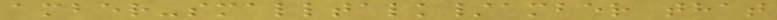amber-smalltalk/amber that
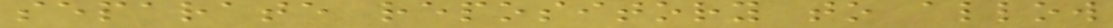separate repository to allow
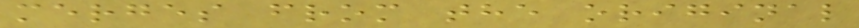merges from the original
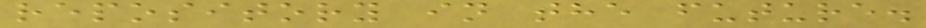repository in the future.
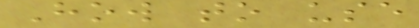How to use
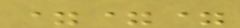===
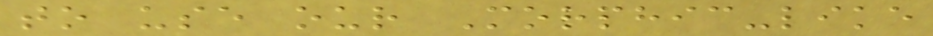to use our Morphic-like
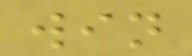win
